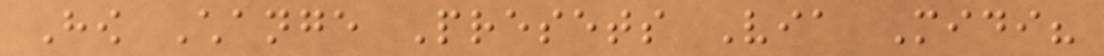How Change Presets Via Midi?
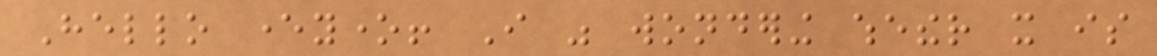Hello everyone! I was wondering whether it is
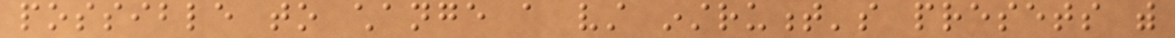possible to change a vst instrument's presets with
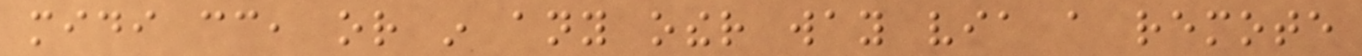midi cc, or in any other way via a remote
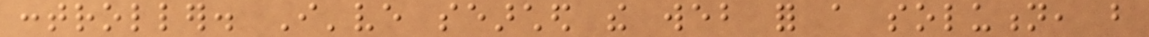controller. I've searched the web for a solution, but
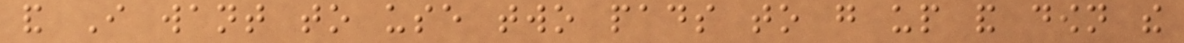and I want to use two pads to go up and down the
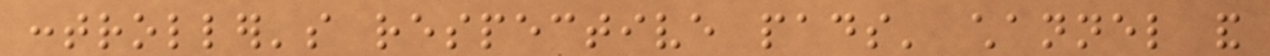controller's respective pads' channel and
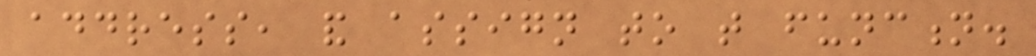address, and assign to that function.
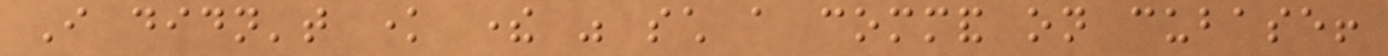I didn't know there was such a command on cubase!
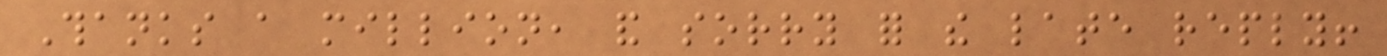Thanks a million, and sorry for the late reply!
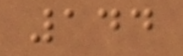144
